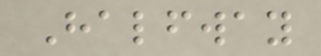Halfway
